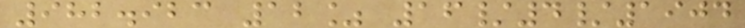982.923 12% 16/4/1904
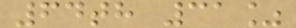64th 31%
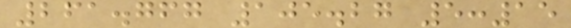261.767 105.27 5:15
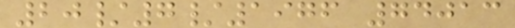20/7/1976 74013
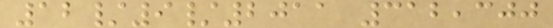12/9/2011 312,300
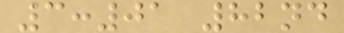3:01 82nd
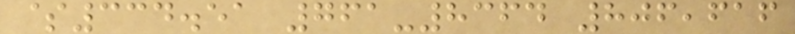$334.51 761-8364 806,616
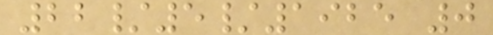22/5/1925 0
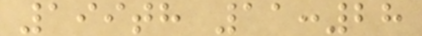199th 11:28
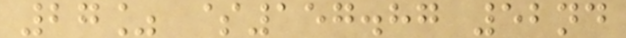27% $157.87 52nd
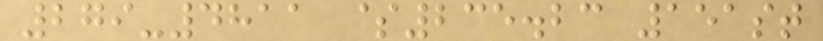279-4811 $235.23 151st
